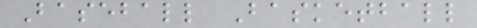Baseball Basketball
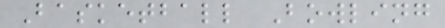Basketball Bowling
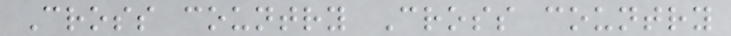Cross country Cross country
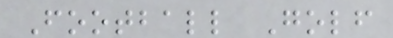Football Golf
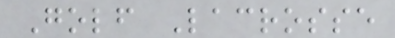Golf Lacrosse
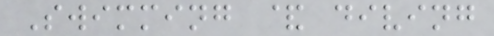Swimming & diving
